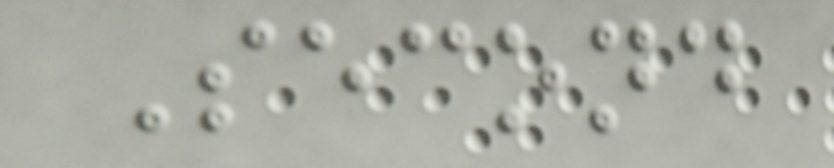Second
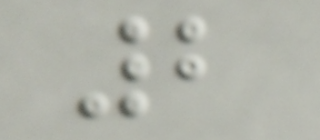2
